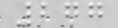277
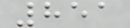851
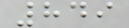849
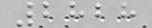2828
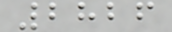2826
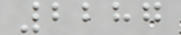2287
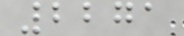2271
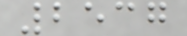2537
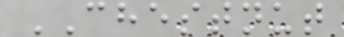CHESTNUT
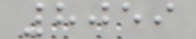8059
